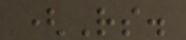(Rs.
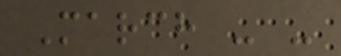March - -
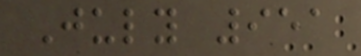July 951
